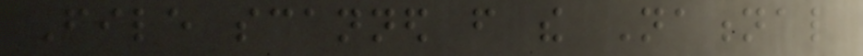File scanned from the National
